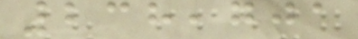238,701
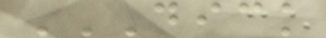DICK
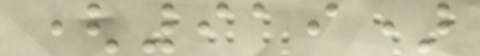(919)
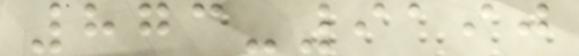873-9190
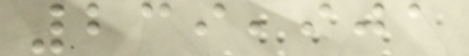239,901
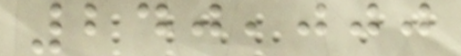240,000
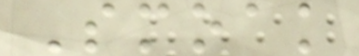Smoak
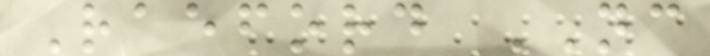Raeford NC
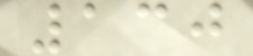130
